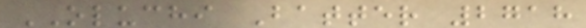OLUCHI Batter 2718
